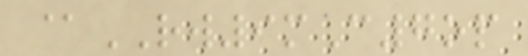@RW9mC7op
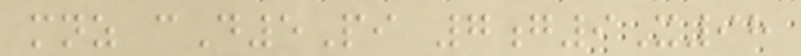mnz cD5Pi 7g9X98
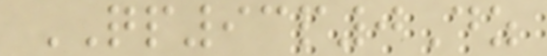QP93p0Dz
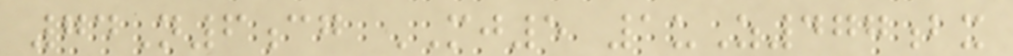74N6cg MJ5 1uZ477bx
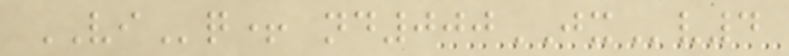VIq+ nd000JXv4
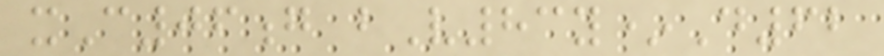xC06g bV83y*D62
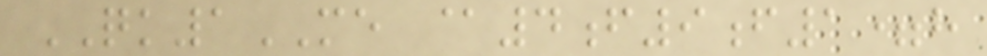QK1ME @4f9f1=h
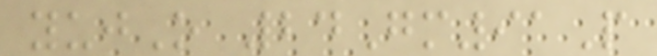yujO 24Gm91P
